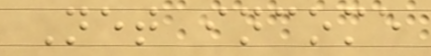Net income
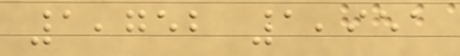1,752 1,951
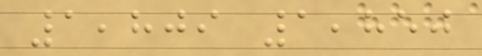1,809 1,850
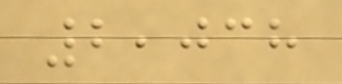2,038
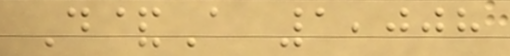D&A 1,008
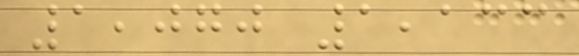1,070 1,133
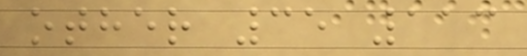other 35 113
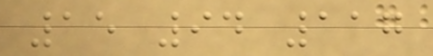15 94 117
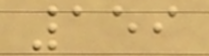159
